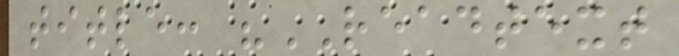title: "READTEXT
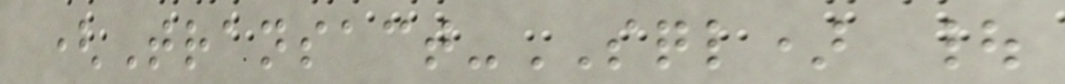(Transact-SQL) |
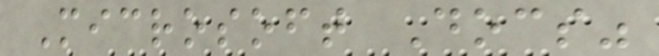Microsoft Docs"
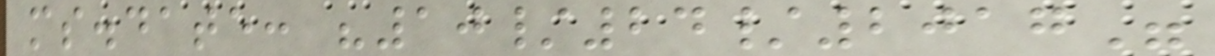ms.date: "10/24/2017"
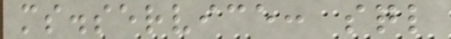ms.service: sql
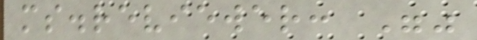ms.reviewer: ""
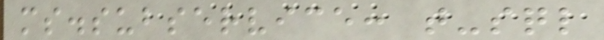ms.subservice: t-sql
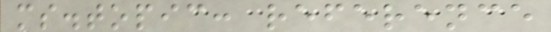ms.topic: reference
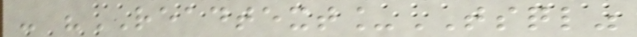- "READTEXT_TSQL"
